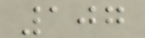107
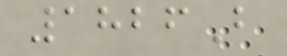1826B
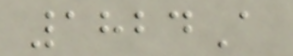1824A
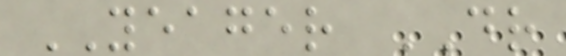YEAGER DR
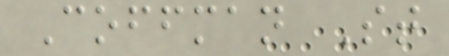Coffman St
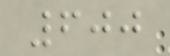600
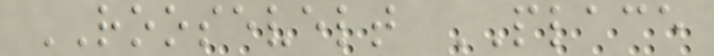ROOSEVELT PLACE
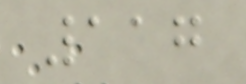117
